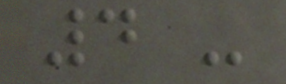4 -
